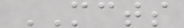MCTS
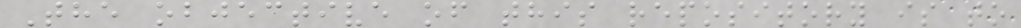The objective of this repository is to
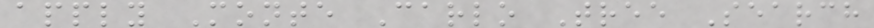apply Monte Carlo Tree Search
